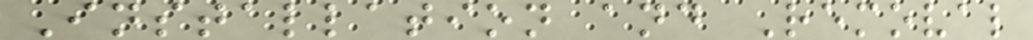Installation and Removal
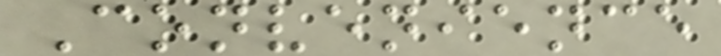Convenience
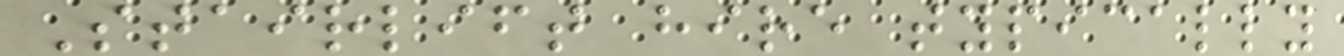Stairlift hire typically
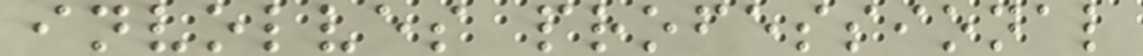involves professional
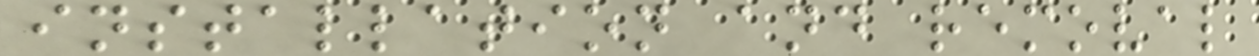installation and removal
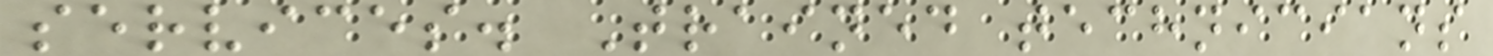services. Trained technicians
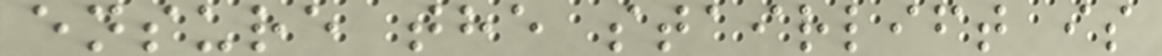ensure the stairlift is
